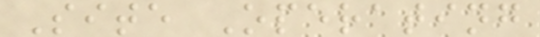Site Operating
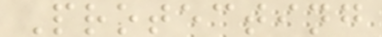Protecting
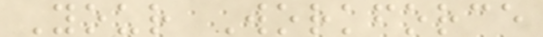Your Workforce
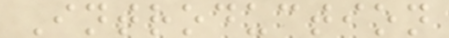Introduction
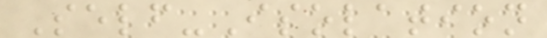Self-Isolation
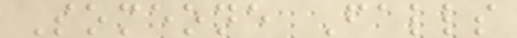Someone Falls
